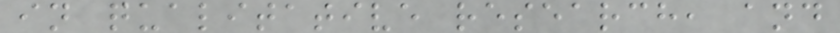in qualitative research, and
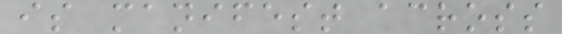is manifest across
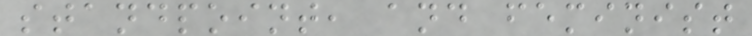standpoint, and feminist
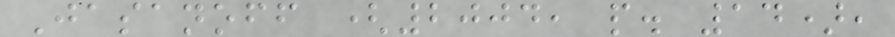Jasanoff (2004, p. 14),
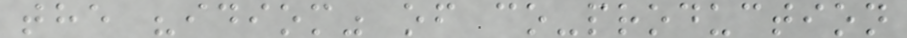the "idiom" of co-production
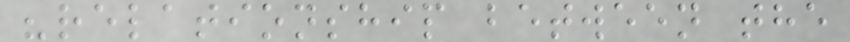"relationship between the
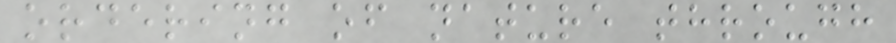ordering of nature through
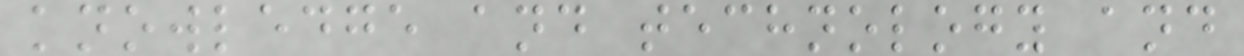knowledge and technology and
